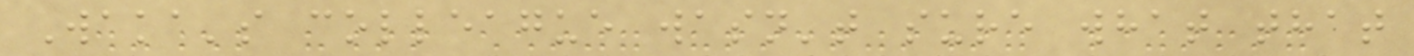Waka's colleague wasn't sure what that
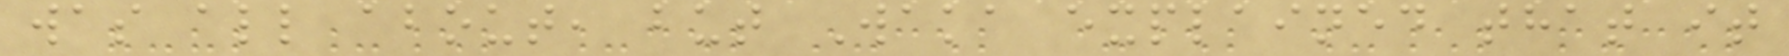was all about, but Waka explained that it
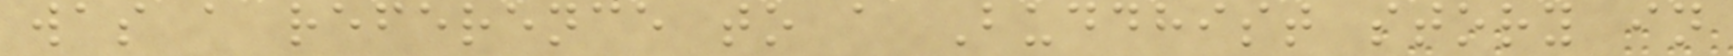was a reference to a Buddhist story in
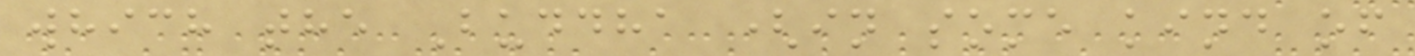which the Buddha (in some kind of
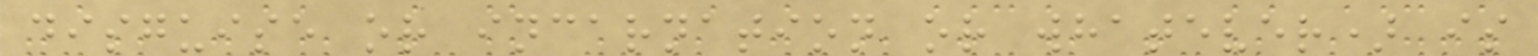disguise or incarnation or whatever) is
